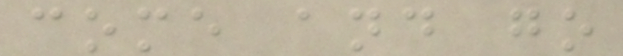come and go
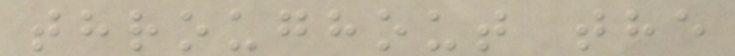throughout the
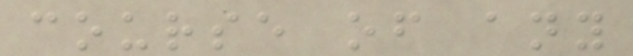course of any
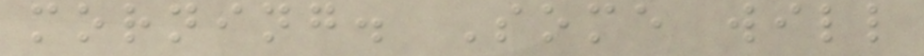morning. Some will
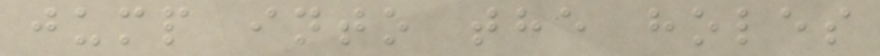jump into the holes
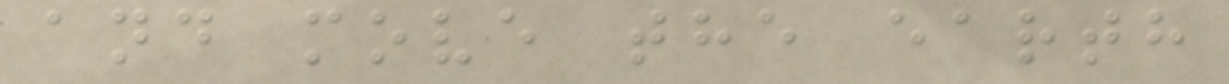and move the earth
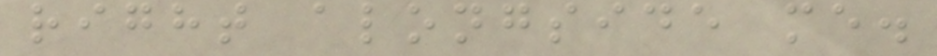right alongside me.
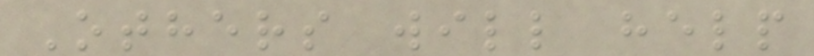Others will help
